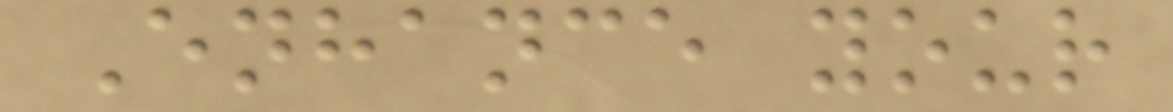Enhance your
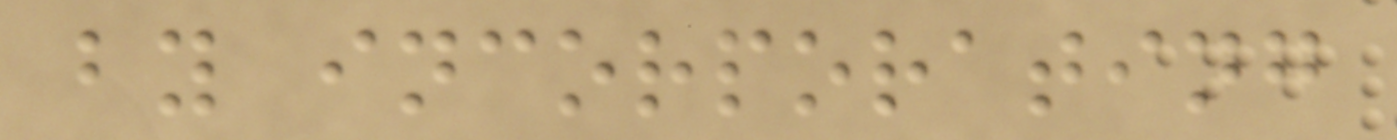by incorporating
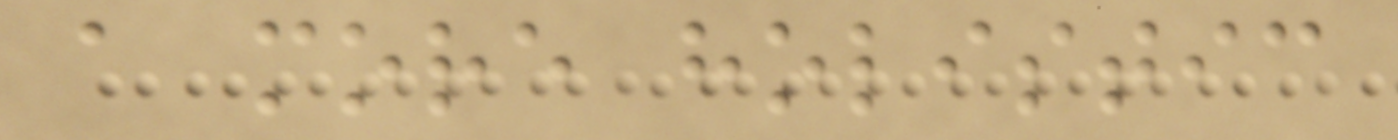a more holistic
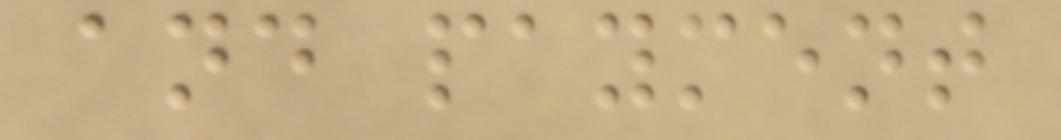and payment
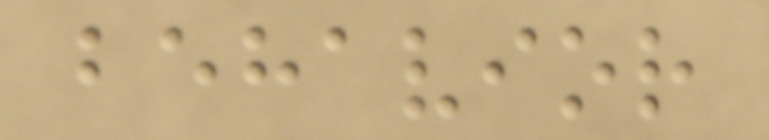behavior
